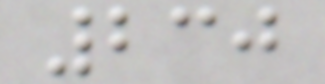230
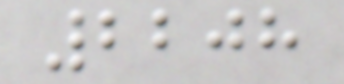2208
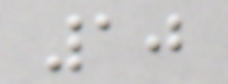10
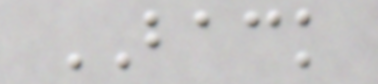BACK
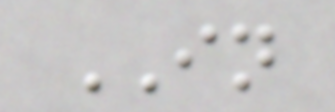IN
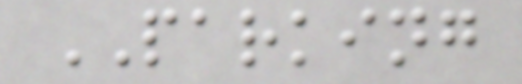PARKING
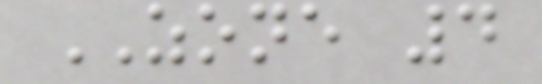ZONE 4
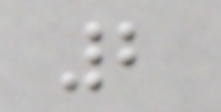2
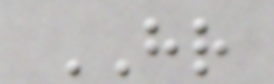HR
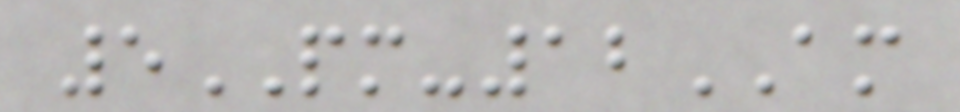5PM-12AM
